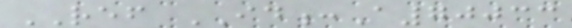REF ID:A70033
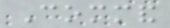Command
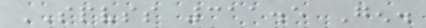SPVSS 311.5 Gen.
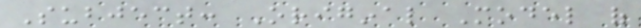Subject: Original Model of
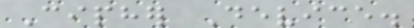Cipher Device.
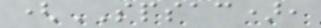(SPSAC),
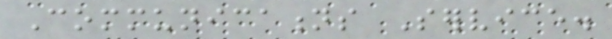Communications Service.
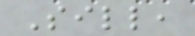Sill,
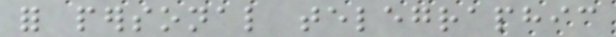for personal telegraphic
